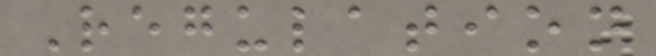Regulation
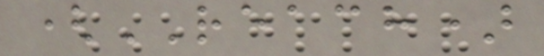(REACH)
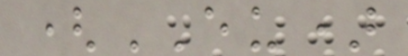(EU)
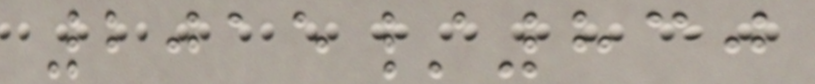2015/830
